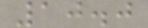10.0
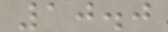10.0
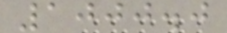1000.0
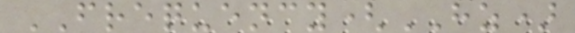FREQUENCY(HZ)
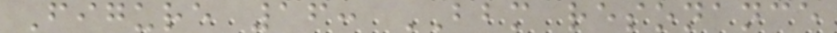Figure 16: BBM resonance
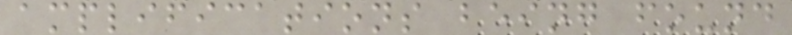amplifications being found
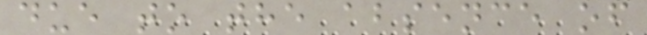due to the absence of
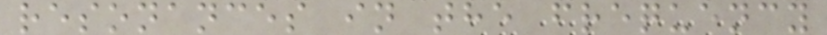resonances in the frequency
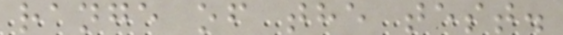range of the test.
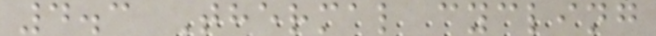4.3 Thermal cycling
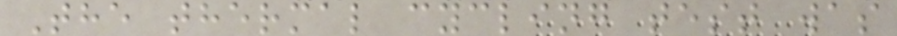The thermal cycling test was
